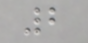2
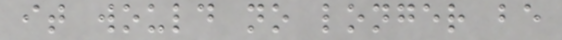it would no longer be
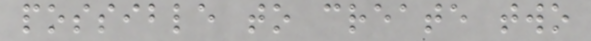possible to create two
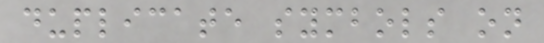duplicate symbols on
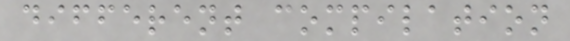different compilation
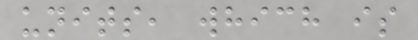units, which is
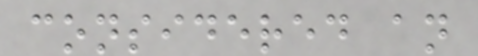considered an
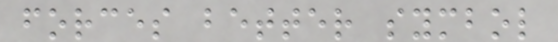forces better symbol
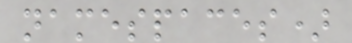namespaces)
